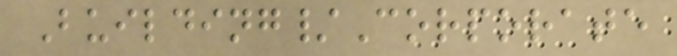Building/Corporate
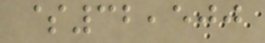$32,500
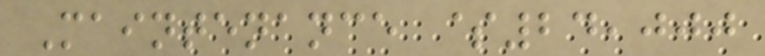Maintenance $24,000
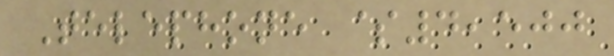Telephone $4,500
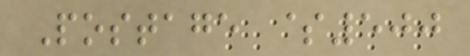Postage $500
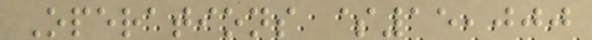Operations $15,000
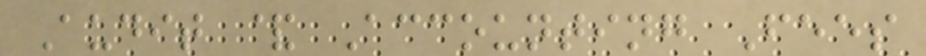Audit & Accounting Fees
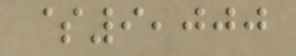$9,000
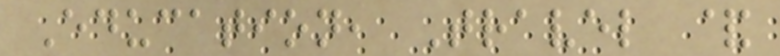Education, Travel &
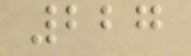227
